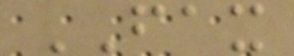FAX
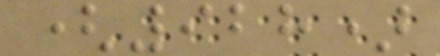(928)
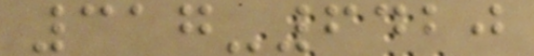317-6420
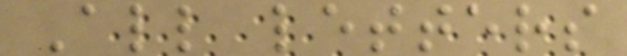All letters
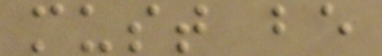must be
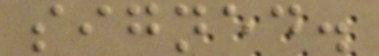signed.
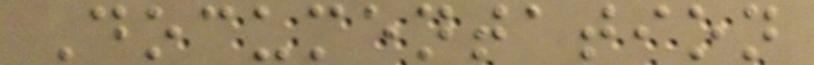Documentation
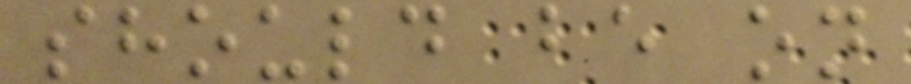should be on
